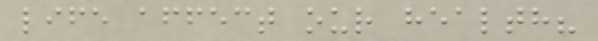life affect our health?
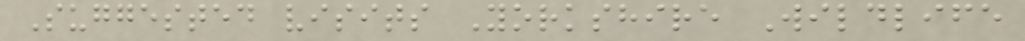Suggested visits Yorkshire Wildlife
